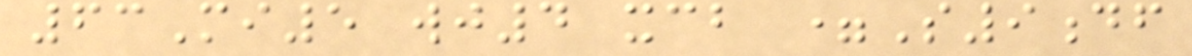63Mi5 wj4 xcb =S9df
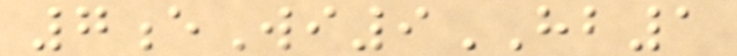7eWi9HB1
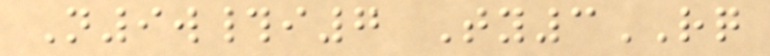N9w#i7 Ty3RQ
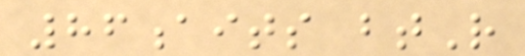86aits btR
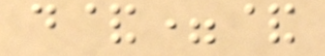d&=&
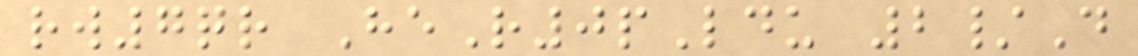rw7qr HeR0pLdu 2/D
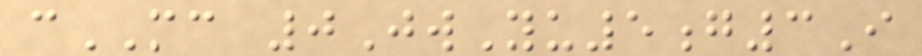cMC 0JwYu5g3I
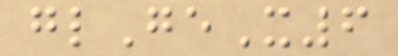glGeX6
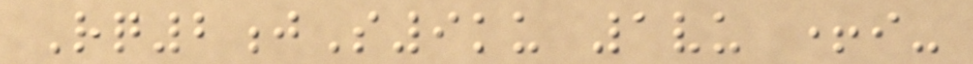Rq2jS9ku 1vu +i-
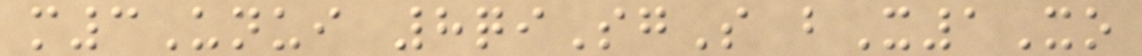m3Unui 8qiSgS bX1Xo
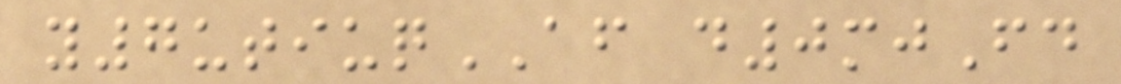y7utiuqAF d0mjFd
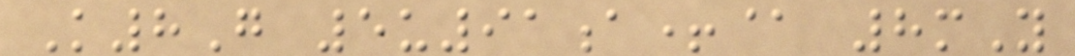K8G 5u91a+@ 8mY
